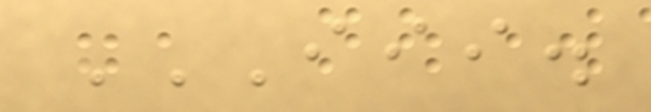III.
